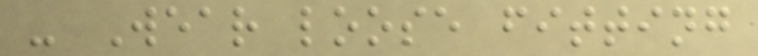- Wear loose fitting
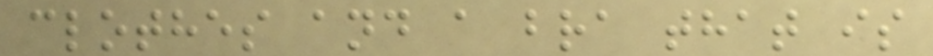clothes and a bra that is
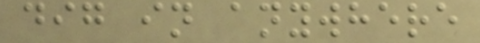dig in anywhere
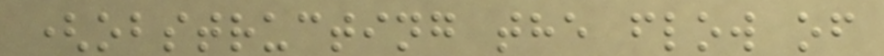(obstructing the flow of
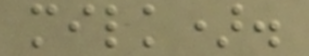milk).
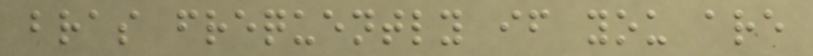bras frequently if you are
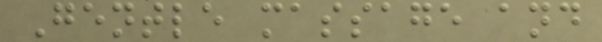Gentle massage and
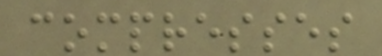compresses
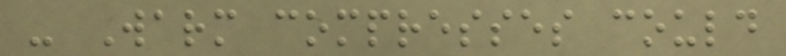- Warm compresses could
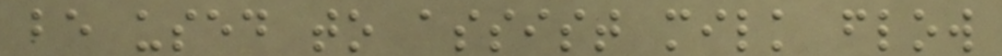be used to assist milk flow
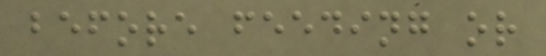before feeding or
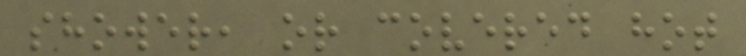shower, or covered hot
